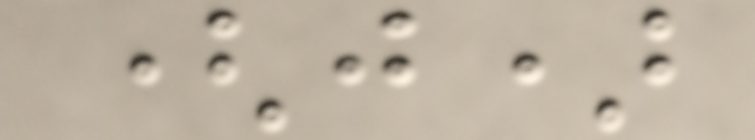(j)
